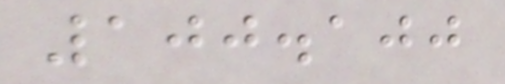100.100
